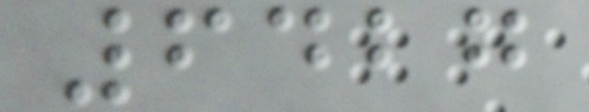6427
